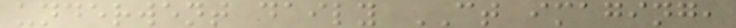underwent daily CT imaging,
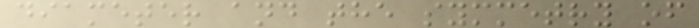diameter and the symmetry of
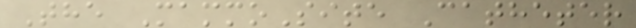The MammoSite Catheter
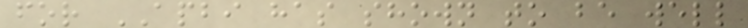for APBI has shown to be well
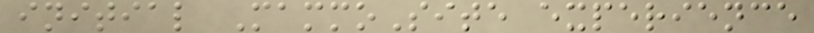initial MammoSite experience
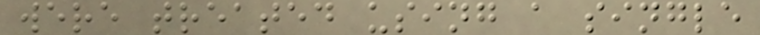were treated using a single
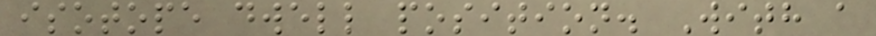isotope dwell position. With a
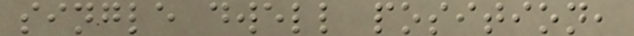single dwell position,
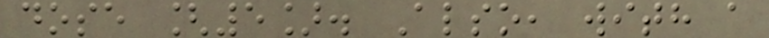dose [5]. Also, with a
